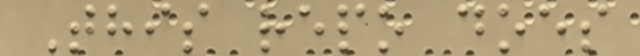This repo does
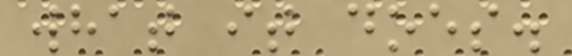what it does.
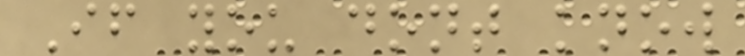If you dont know
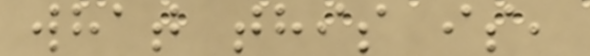what this is,
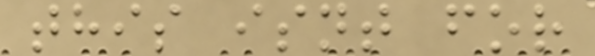this isnt for
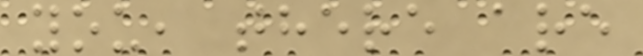you, there are
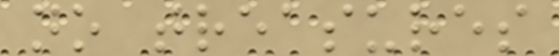no treasures
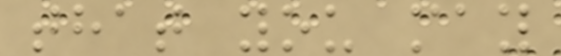that you may
